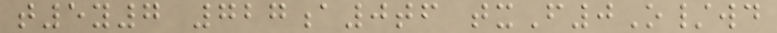t5y7 727a0tf txF0O/wd
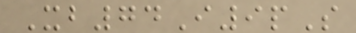Xb74I9pS
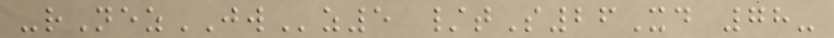-rNezJWz5 /tS26Xd 78-
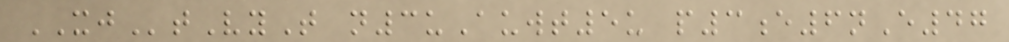XJtVyT n3uAuwt5u p3e6nE47
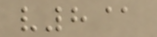v8@
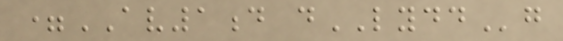=AV1d dLYDDg
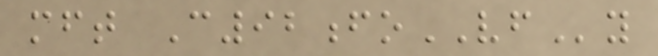mft C92foVFy
